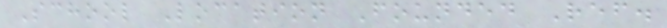School Location Founded Ref.
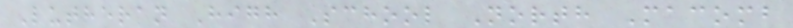Lutheran High School North Macomb
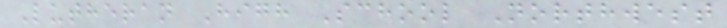Lutheran High School Northwest
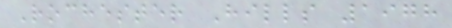Rochester Hills 1978
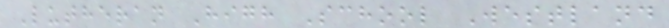Lutheran High School Westland
